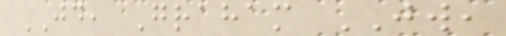JD, Graham JW,
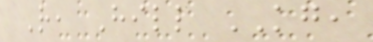R, Hill KG,
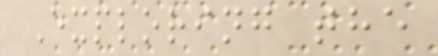Exploring the
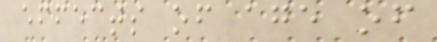effects of age of
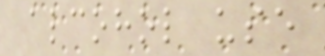alcohol use
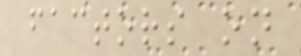factors on
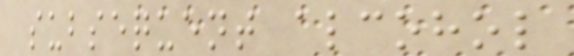subsequent alcohol
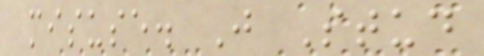misuse. J Stud
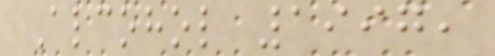Alcohol 1997,
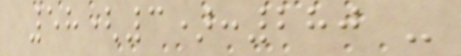58(3):280 -
